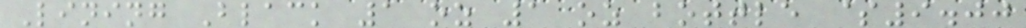Lining Black 1 oz 1 oz bottle $9.00
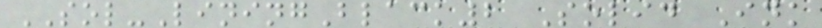SOL-LiningBlack2 Solid Ink
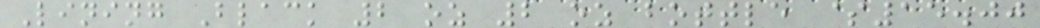Lining Black 2 oz 2 oz bottle $15.00
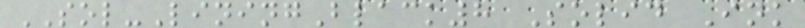SOL-LiningBlack8 Solid Ink
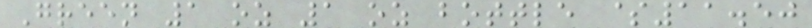Green 1 oz 1 oz bottle $11.50
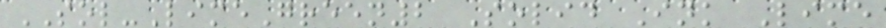SOL-LimeGreen2 Solid Ink Lime
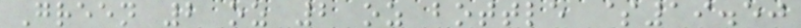Green 2 oz 2 oz bottle $19.50
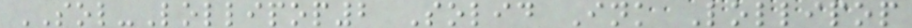SOL-Lollipop2 Solid Ink Lollipop
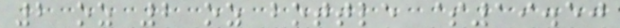2 oz 2 oz bottle $19.50
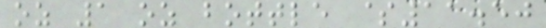oz 1 oz bottle $11.50
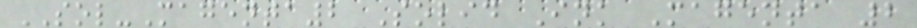SOL-Magenta2 Solid Ink Magenta 2
